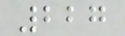227
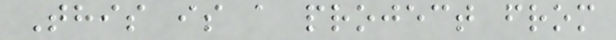This is a project from
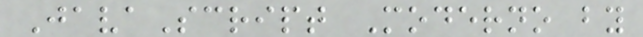JavaScript Moderno by
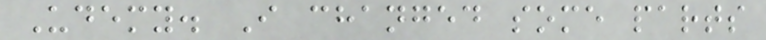Udemy. I changed some parts
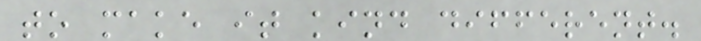to make it kind different.
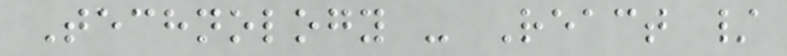Technology - React /
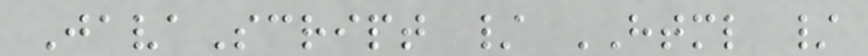JavaScript / HTML /
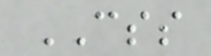CSS
